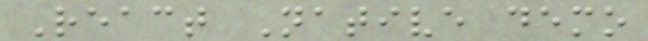React Native demo
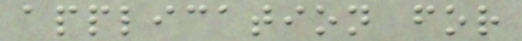application for
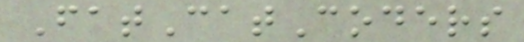FatCatCoders
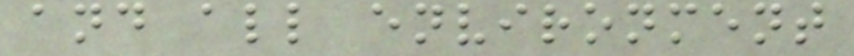and all environment
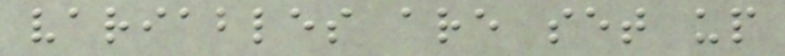variables are set up
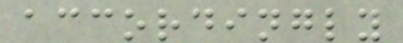accordingly
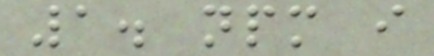1. npm i
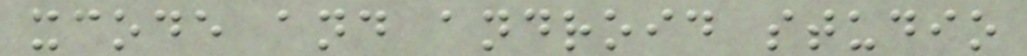xcode and android studio
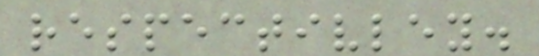respectivley.
